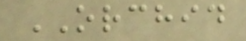ORCHID
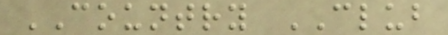COUNTRY CLUB
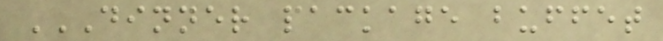DINNER PACKAGE BUFFET
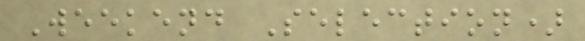Weekend Selection)
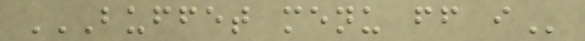BUFFET MENU FF I
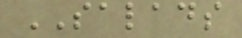SALADS
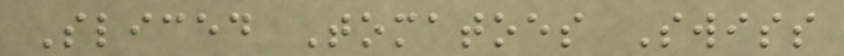Sliced Tomatoes Swiss
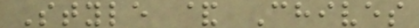Style & Chives
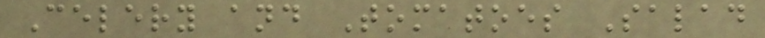Celery and Tomatoes Salad
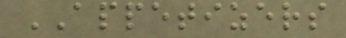APPETIZERS
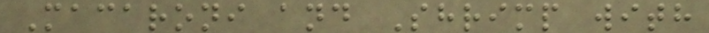Macaroni and Shrimp with
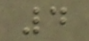4
